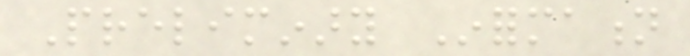Preliminary Information
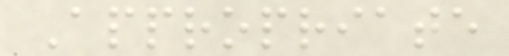Appropriate
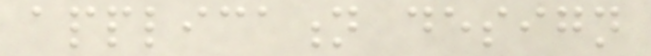application design
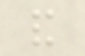and
